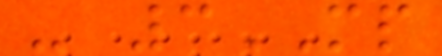- 3MP
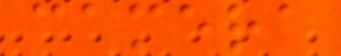camera
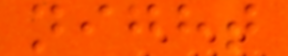night
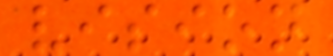vision
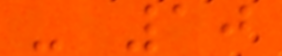- 10
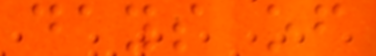days of
